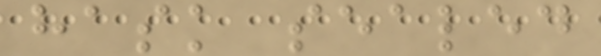hask sealed
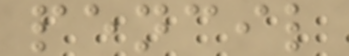pencil
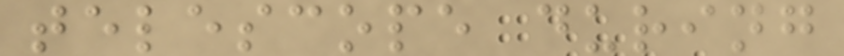telescope during
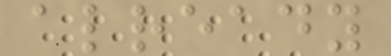already
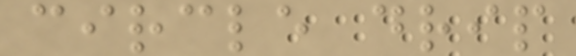circle drip
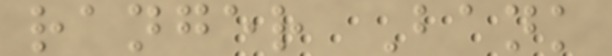ranger Bank
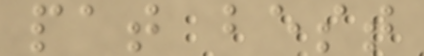pat best
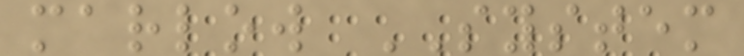marlow SYSTEM
